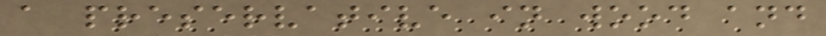a preservative in wood and
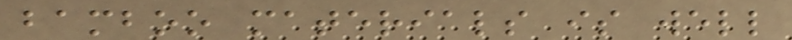bamboo materials is well
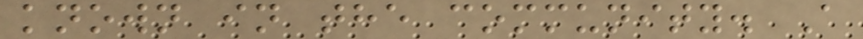known in the community. A
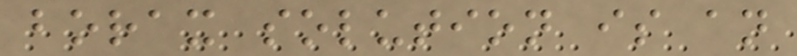borax solution is an
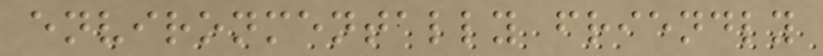environmentally friendly
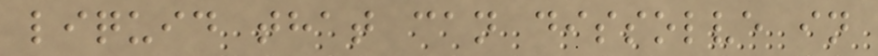liquid that can dissolve in
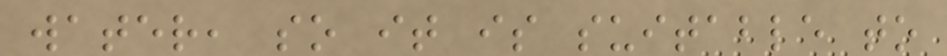water, so it is suitable to
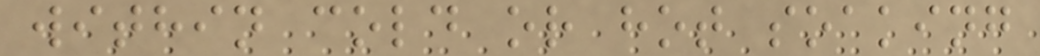within cold or hot soaking
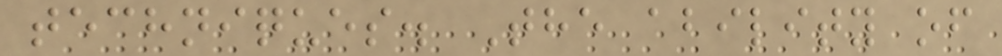techniques. The ability of
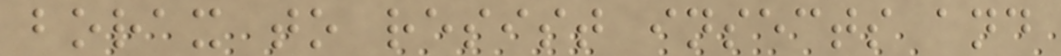borax to resist insects and
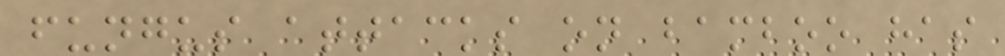fungus attacks on bamboo has
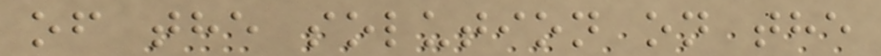of the solution on the
